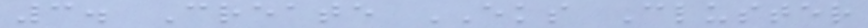3. Create EKS Cluster
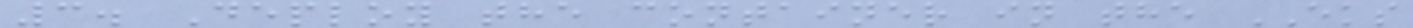3. Deploy the container in the EKS
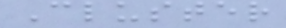Cluster
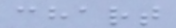chart
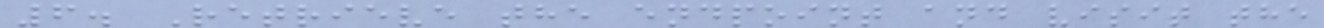6. Retrieve the endpoint and visit the
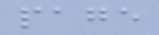page
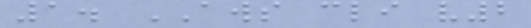1. AWS cli v2
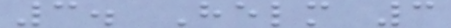3. Helm 3
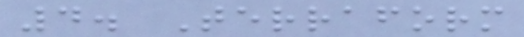4. Terraform
